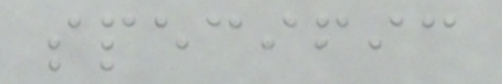specific
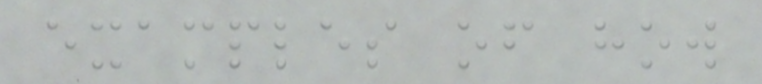examples of how
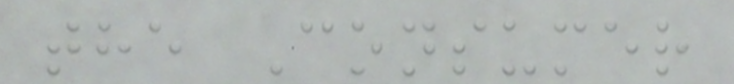the Consumer
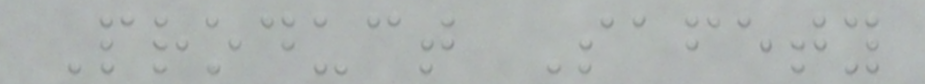Product Safety
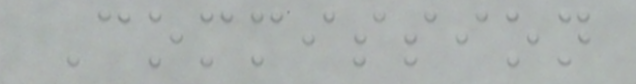Commission
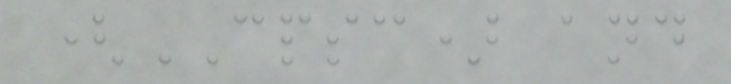(CPSC) and
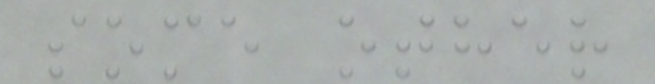some other
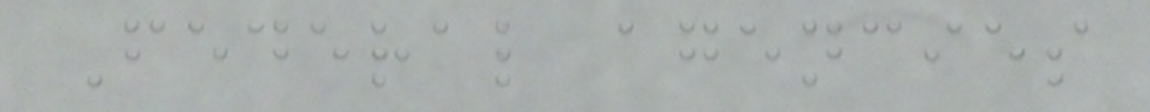Federal agencies
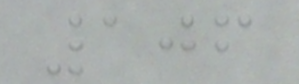106
